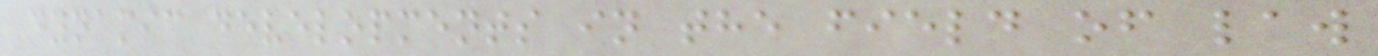dynamic developments in the field of law
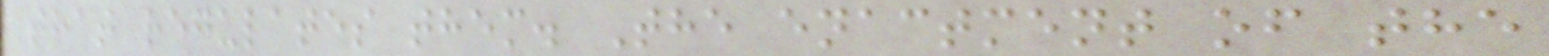that regulates them. The enactment of the
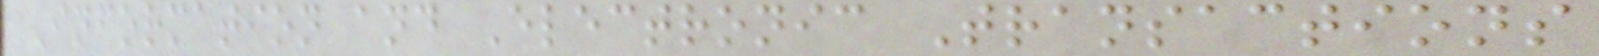Information and Electronic Transactions
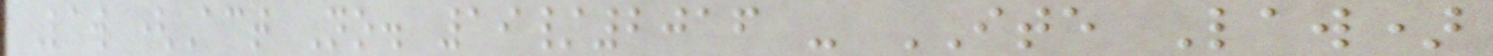Law (Act No. 19/2016 - ITE Law)
